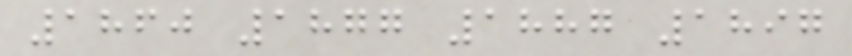1860 1877 1887 1897
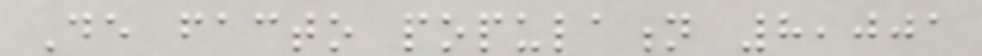De facto population 8,001
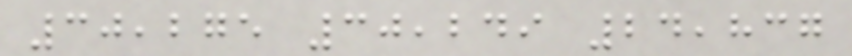30,275 30,249 24,837
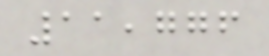11,776
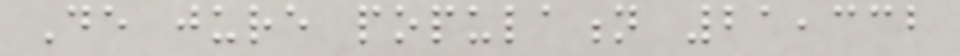De jure population 21,332
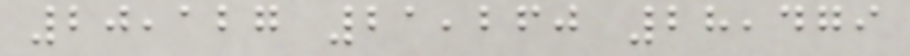20,127 21,260 28,479
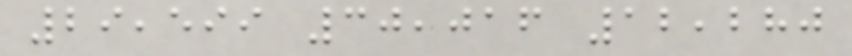29,599 30,016 12,280
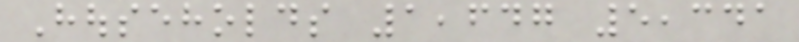Households 1,647 5,341
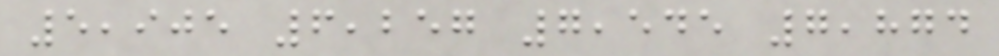5,905 6,257 7,545 7,874
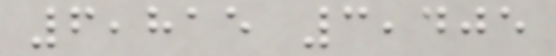6,815 3,405
